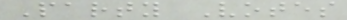Party Votes
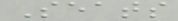Seats
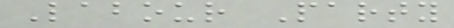Labour Party
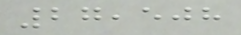27,508
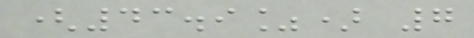(43.9%) 7
